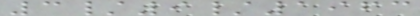3/9/1963
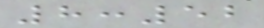8:52
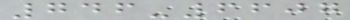746-6607
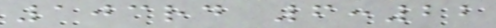103rd 6:22
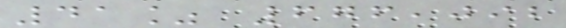41% 676,092
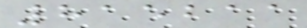815211
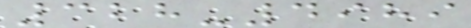328-4989
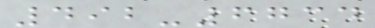492-6734
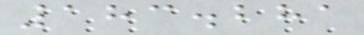183.281
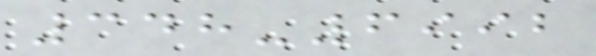348-6992
